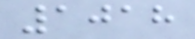1018
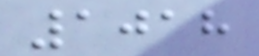1018
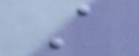A
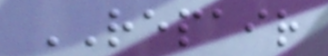REPAIR
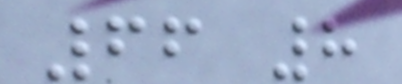66 8
